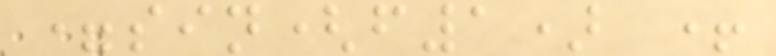=sin(f1) +
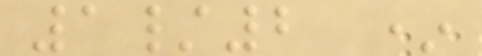1/2 *
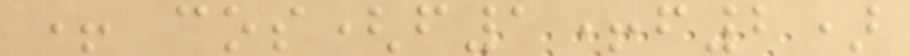+ cos(f1+f2)
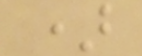)
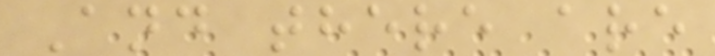And there are
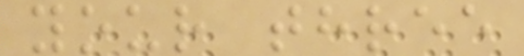your three
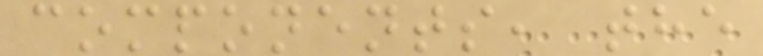components, the
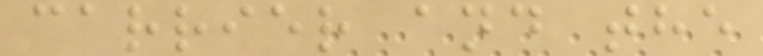carrier and the
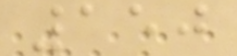150
